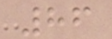86
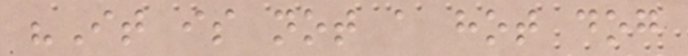"It is not a hot dog
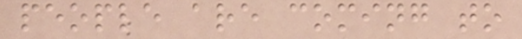people are coming to
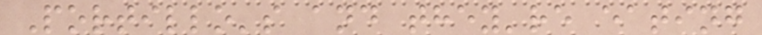Portillo's and they're eating
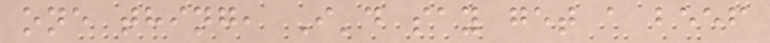one thing, I'd say get a beef
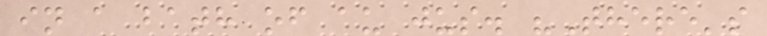in a bath of au jus. "There's
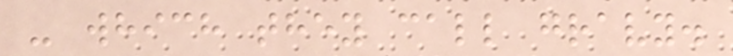- which they call gravy.
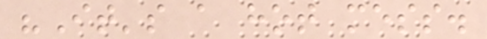"It's a hot mess.
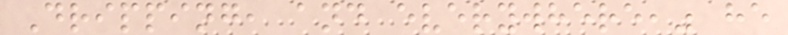Dripping, and everywhere," he
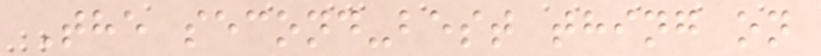The second-best thing on
